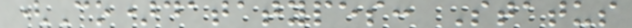(Co)datatypes: Status
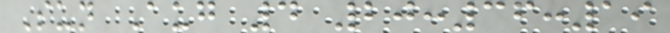Sun Aug 4 20:36:19
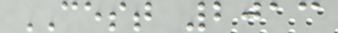CEST 2013
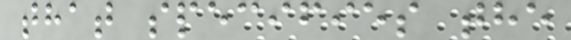that specifies the
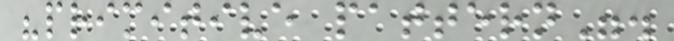"primitive pattern".
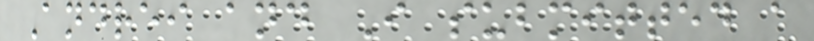Andrei and I submitted a
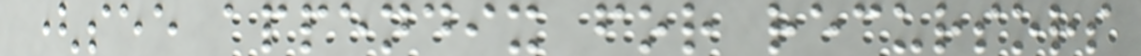(see appendix for recursors
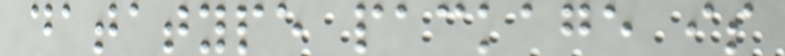datatype package is
